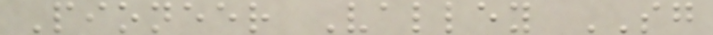Pioneer Valley SG
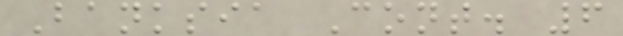Banksia Cont. 6
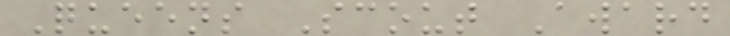Queens Scout Award
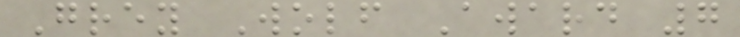Grey Wolf Award 7
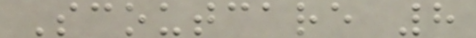Scoutcare 8
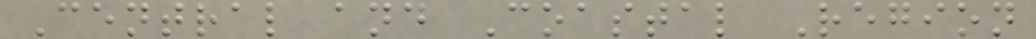Central and Coastal Region
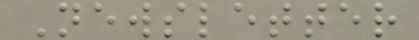Newsletter
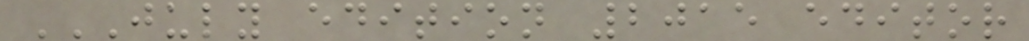JULY EDITION 2015 EDITOR
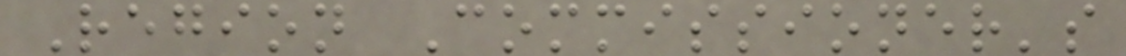Region Commissioner's
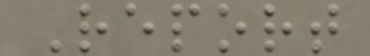Report
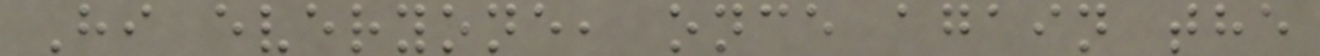Hi everyone, once again the
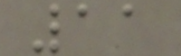11
